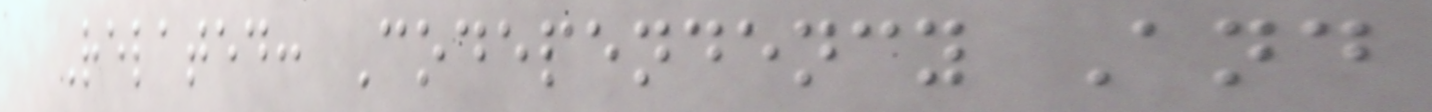Related: Codependency And
